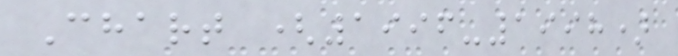Chart (1996-1998)
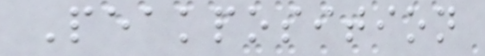Peakposition
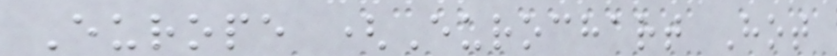Europe (Eurochart Hot
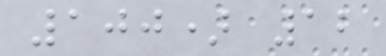100) 12
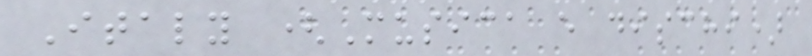Italy (Musica e dischi)
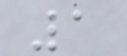1
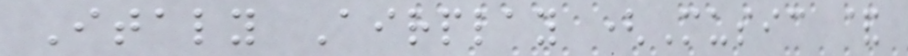Italy Airplay (Music &
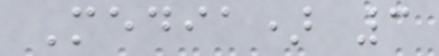Media) 3
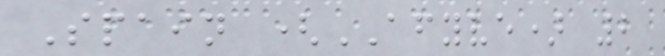Spain (AFYVE) 2
